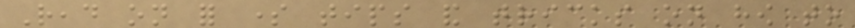Read on for some tips and tricks on how to
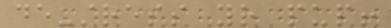de-stress your pup!
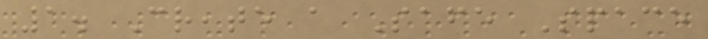1. Create a Safe Space
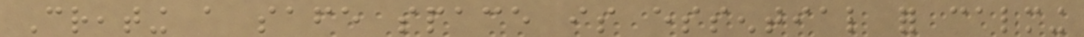Creating a safe space is essential for calming
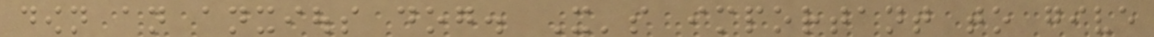down an anxious dog. It's important to give
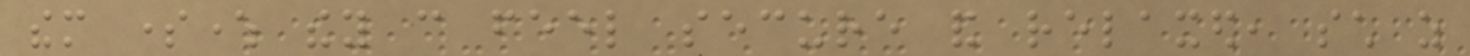them somewhere they can feel secure and relaxed, such as
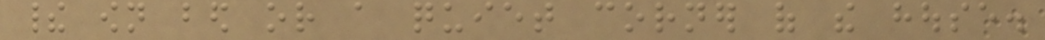their own bed or a quiet corner of the house.
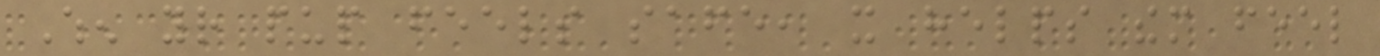When your pup feels safe, it helps them feel
